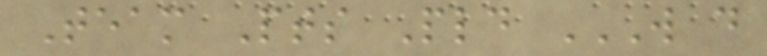Team Pts Pld W D
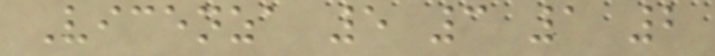Vicenza 5 3 1 2
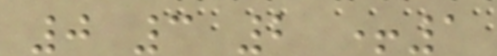0 3 2 +1
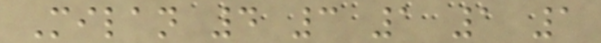Milan 4 3 1 1 1
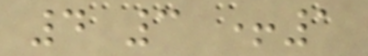4 3 +1
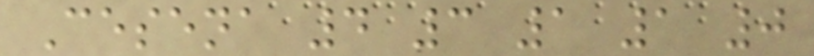Cesena 4 3 1 1 0
